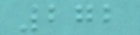272
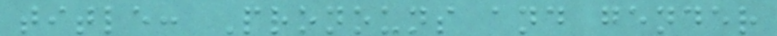title: Pronouns and gender
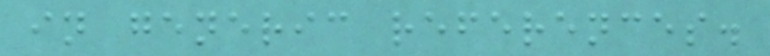in generic references.
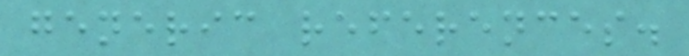generic references.
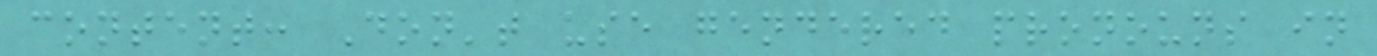content: Don't use gendered pronouns in
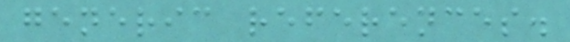generic references.
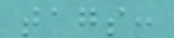tags:
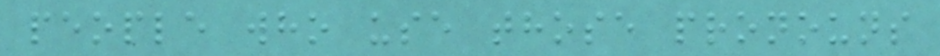people who use those pronouns
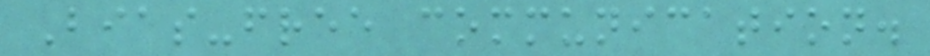Bias-free communication.
